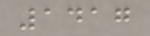1417
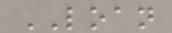LOAN
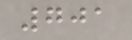701
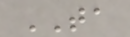TA
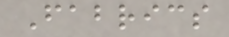Fabrics
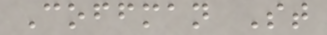Coffman St
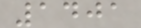1401
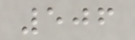506
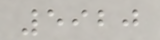5920
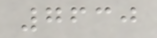7630
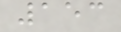153
